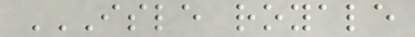ISLE ROYALE
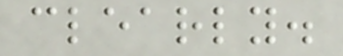clearly.
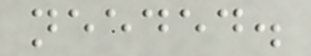needed.
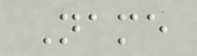Name
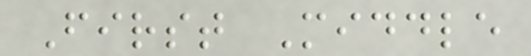First Middle
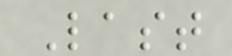Last
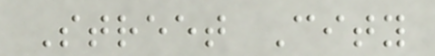Street City
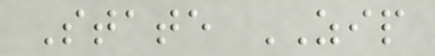State ZIP
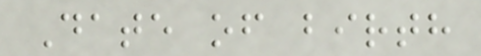Date of birth
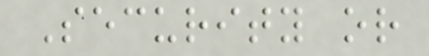Security or
